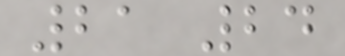21 24
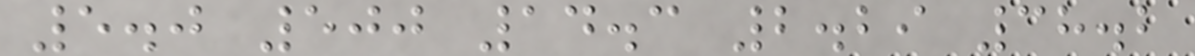5.0 500 14.3 2.29 38.2
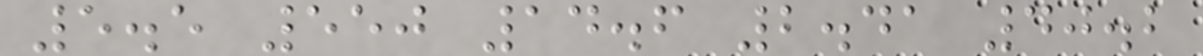5.5 550 14.6 2.41 40.2
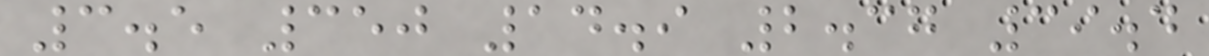3.5 350 14.9 2.37 39.4
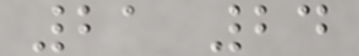21 24
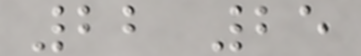22 25
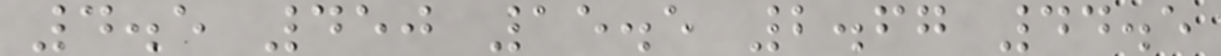4.5 450 15.5 2.67 44.5
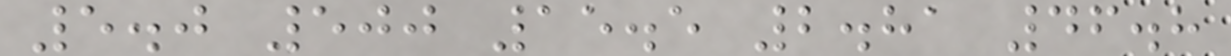5.0 500 15.5 2.81 46.8
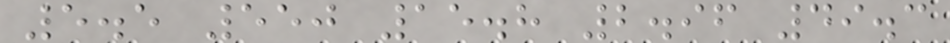5.5 550 15.8 2.96 49.3
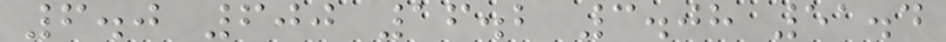6.0 600 16.2 3.08 51.4
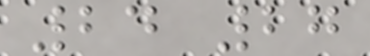24 27
